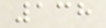138
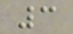3
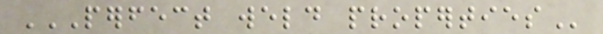PERFECT WELD PROPERTIES
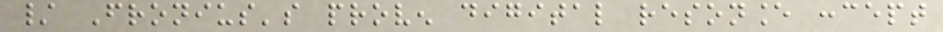/ Fronius's proven digital resonance concept
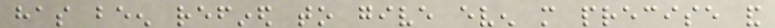has been refined to give even more precise and
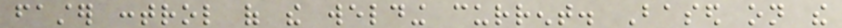faster control of the welding current. Based on the
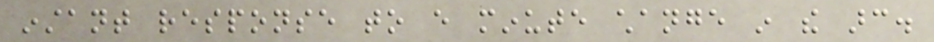instant response to every minute change in the arc.
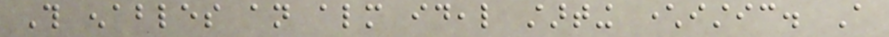This enables an almost ideal starting characteristic. A
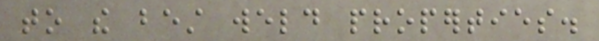to the best weld properties.
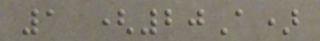1 (20A)
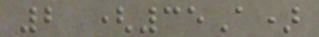2 (35A)
